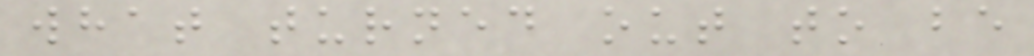what turned out to be
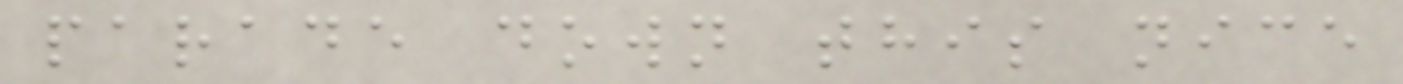parade down this nice
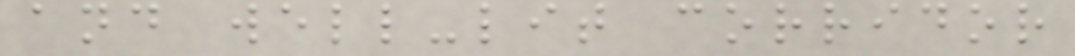and well-lit corridor
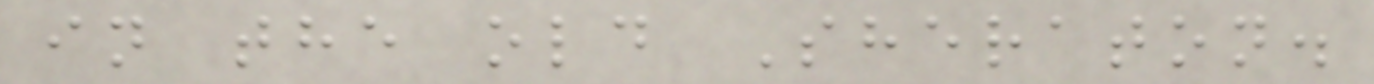in the old Sheraton.
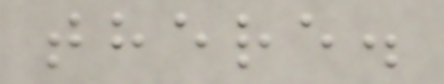there.
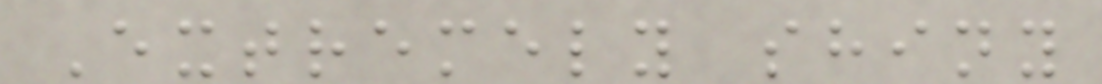Extremely shiny
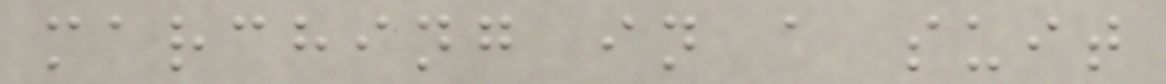marching in a suit
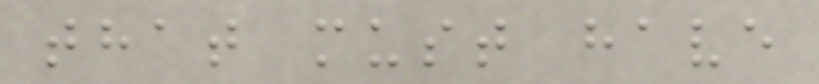that must have
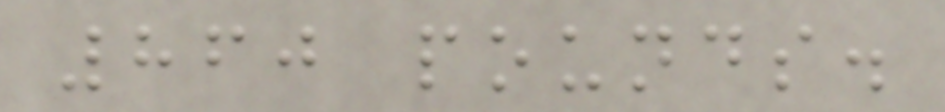860 pounds.
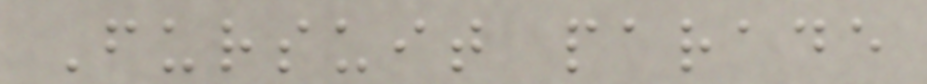Fursuit parade
